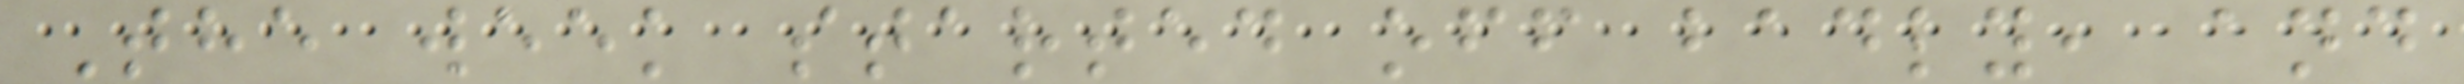The week started off badly, and
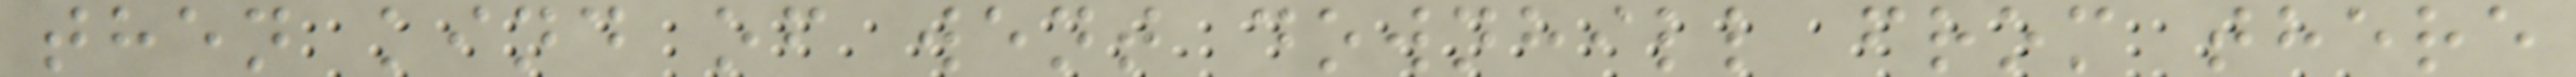then kind of went downhill from there
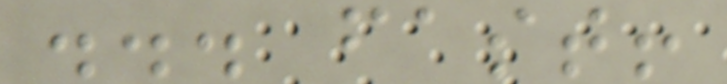... fast!
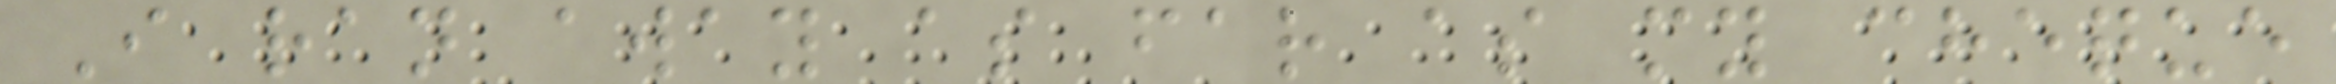I ran away as far as my cheque
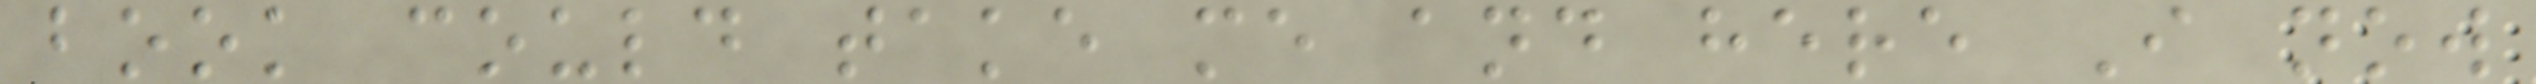book could take me and here I now
